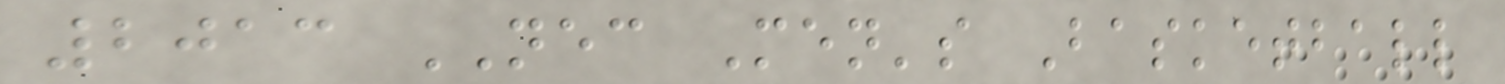2013 NEC Men's Basketball
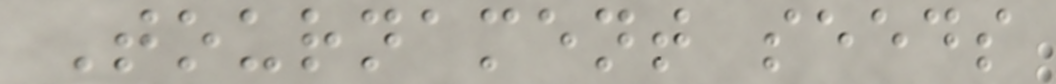Tournament seeds
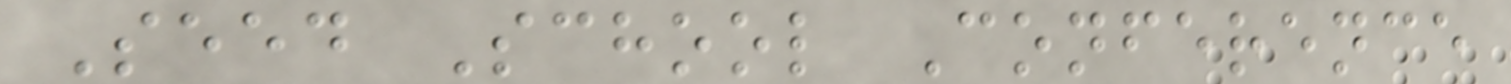Seed School Conference
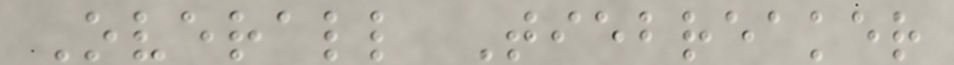Overall Tiebreaker
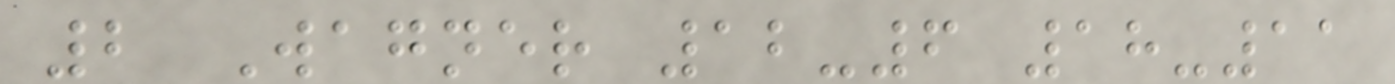2 Wagner 12-6 18-11
